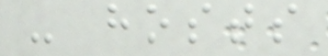- hosts
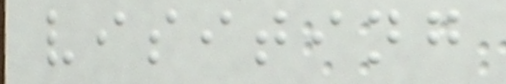visiting
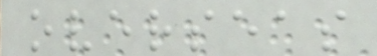overseas
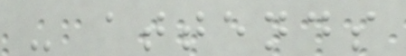- attends
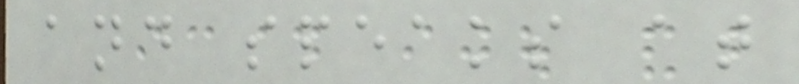and speaks at
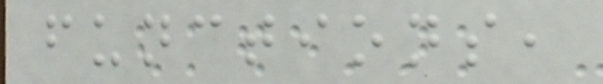functions,
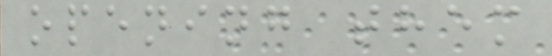opening them
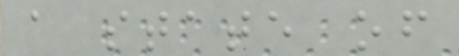a state of
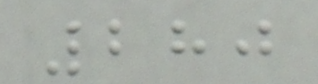280
